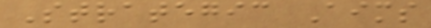Strategic Aims
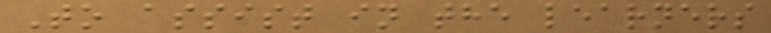To assist in the learners
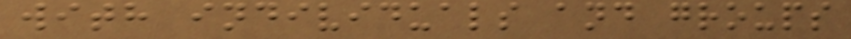with individuals and groups
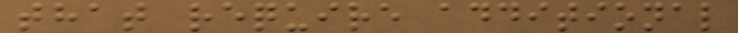that require additional
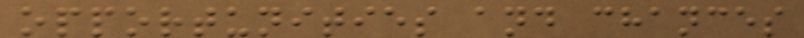opportunities and chances
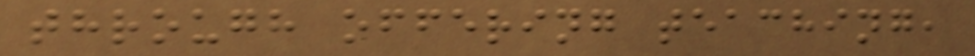through offering teaching,
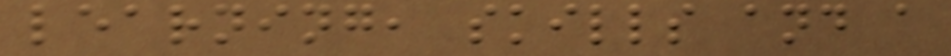learning, skills and a
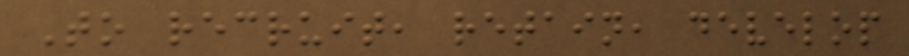To recruit, retain, develop
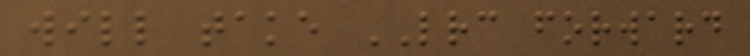will take LRC forward
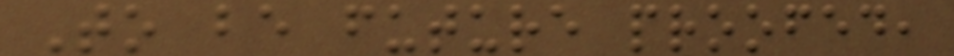To be future proofed,
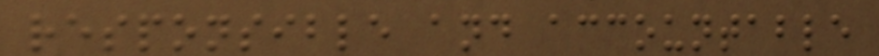responsible and accountable
